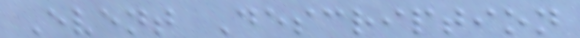Event Description
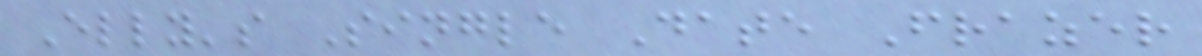Elly's Single Date Frazer
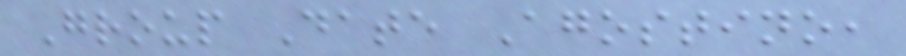Group Date Agostino,
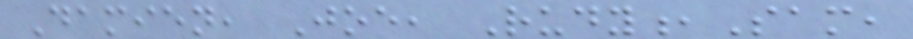Damien, Joe, Rudy,Sam,
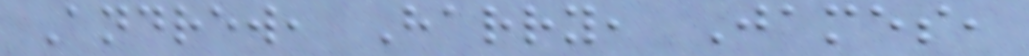Andrew, Harry, James,
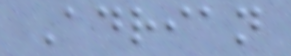Adrian
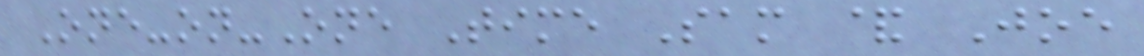One-on-One Time Sam & Joe
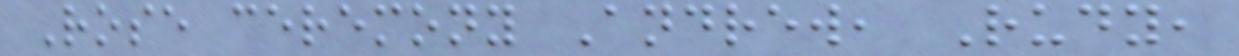Rose ceremony Andrew, Rudy,
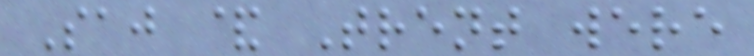Saj & Trent were
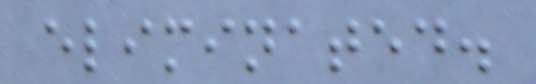eliminated.
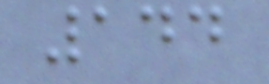144
